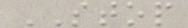STOP
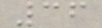36
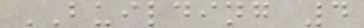BUILDING 4
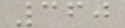360
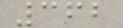362
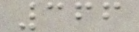366
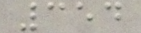354
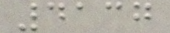4137
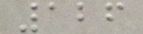126
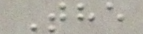The
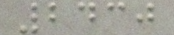2430
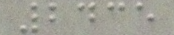2435
